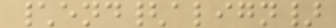\end{align}
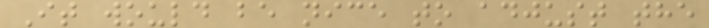It would be nice to adjust the
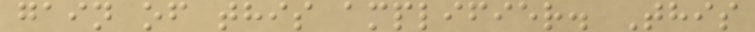gain of this amplifier. This
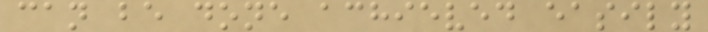can be done achieved easily
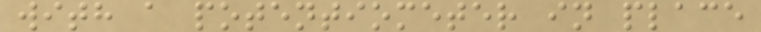with a potentiometer in place
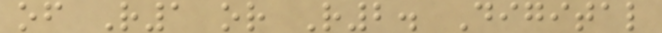of R1 or R2. Digital
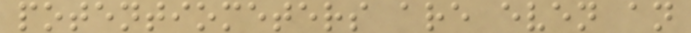potentiometers are even an
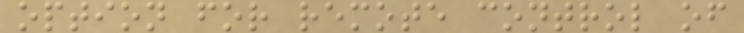option for remote control of
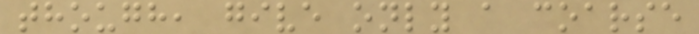though, give only a coarse
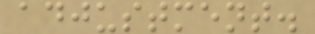adjustment.
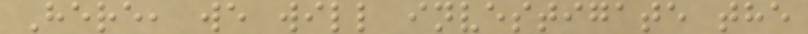Here, we will investigate the
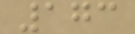173
